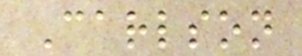Carlson
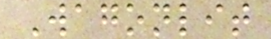Wagonlit
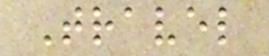Travel
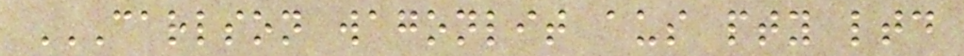CARLSON WAGONLIT AUS PTY LTD
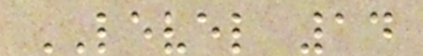LEVEL 14
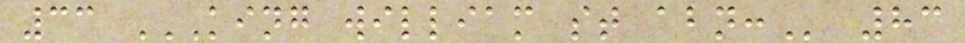33 KING WILLIAM ST ABN: 83
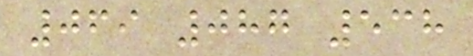069 087 538
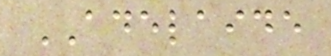ADELAIDE
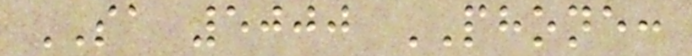SA 5000 PHONE:
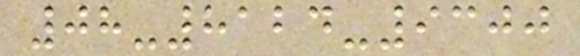08-8124-9300
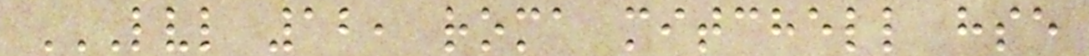LVL 12, ROMA MITCHELL HSE
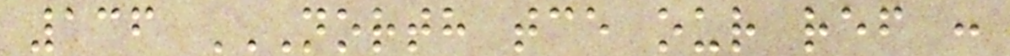136 NORTH TCE OUR REF :
